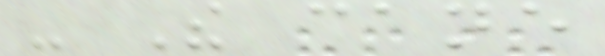- The cane
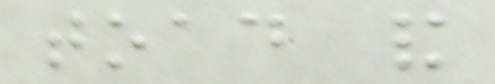toad and
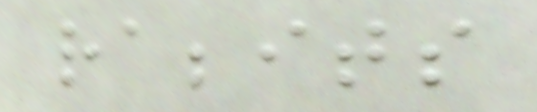rabbits
